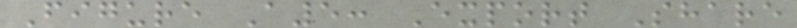Figure A5: Export Share
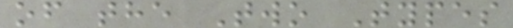of the Two Types
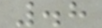.8
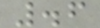.6
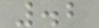.2
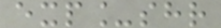exp_shr
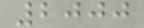2000
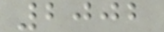2002
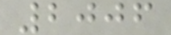2006
